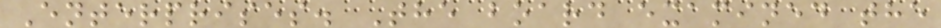Enterprises. The board examined the
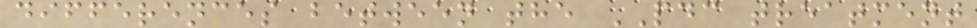differences between the PDC treatment
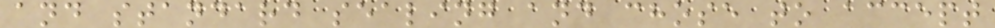and standard sealing and chose to accept
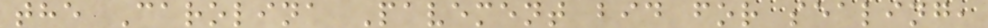the Carolina Pavement bid for sealing,
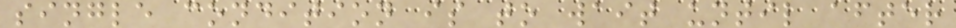single condition is to wait until after
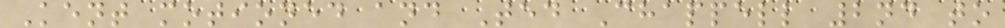Kent motioned and Ted Chappell 2nd to
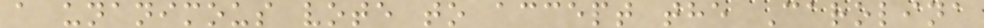a unanimous vote to accept the Carolina
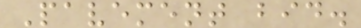Pavement bid.
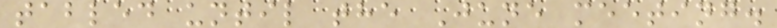tabled until the June meeting.
